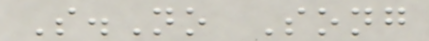S.No Song
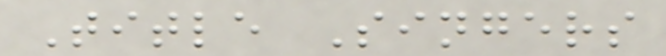Title Singers
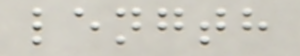length
